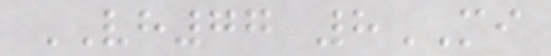VH77 8MI
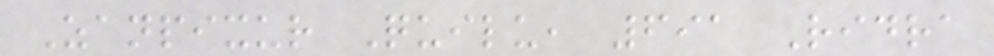Zanpixur Quilu, 691 Ridra
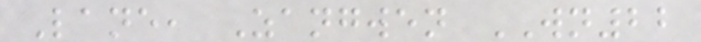Lane, Zangwen WN22
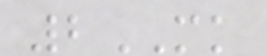2MK
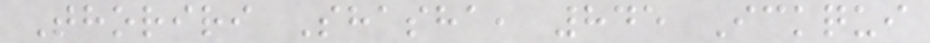Thoriri Shasha, 845 Ickqui
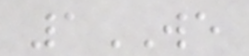1WE
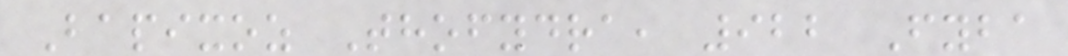Bapixoz Thofydra, 922 Fyba
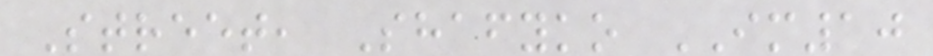Street, Shafyko IM10
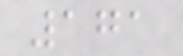171
